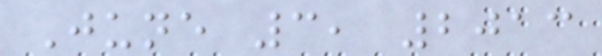June 3, 2013
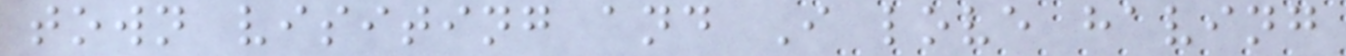town visiting and I love having
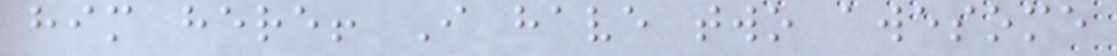him here! I have two awesome
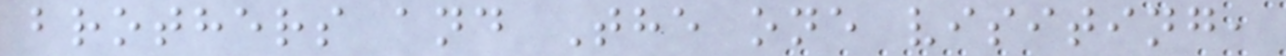brothers and The one visiting,
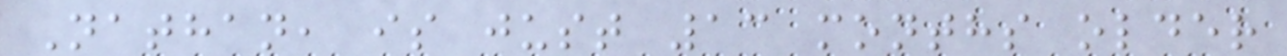Nathan, is just 13 months older
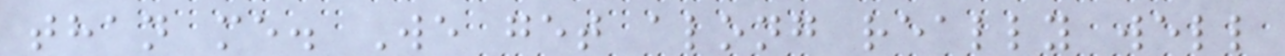than me. We get along really well
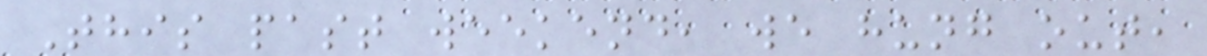This past weekend, we hung out,
